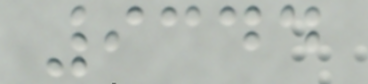9344
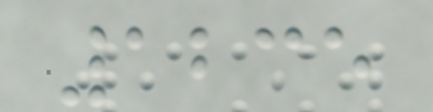1235
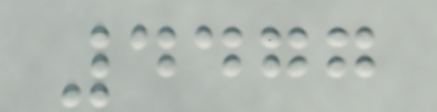4477
